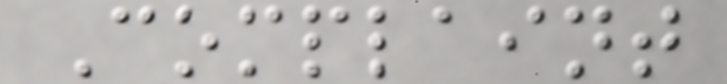Complaint
